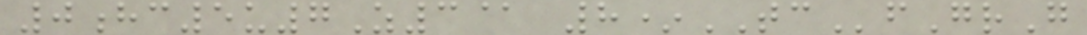0hc5u7Z3@ 8*TCfGrG
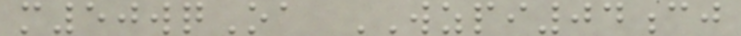m50wqOa WZPI04cj
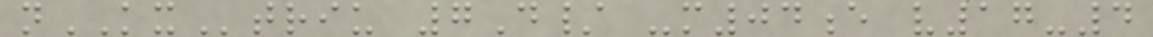nKXtriu 7D/ -m04e v17-4
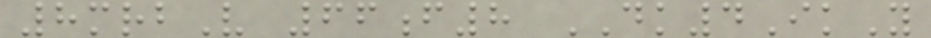8mrbV 66f8 DK4IkY
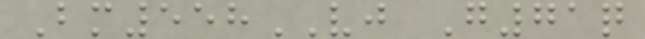Bm558VJ G71q
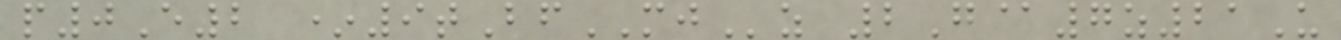p0E2 *9tBfMJz 2G@7z21U
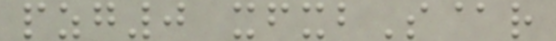pzg0 xfxbS@r
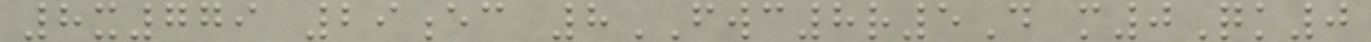8x779 29ec 8FWC8r5D m0Qk0
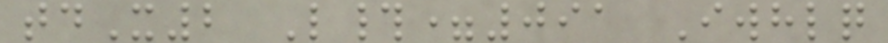tdX2 L#=091 Iwhlq
